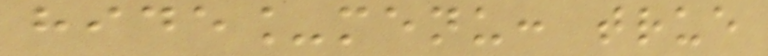hide_menu: true
